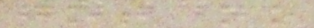got no
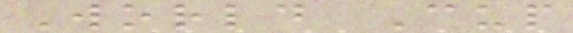World Cup
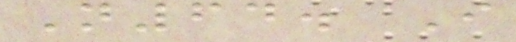N64. I
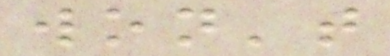won't
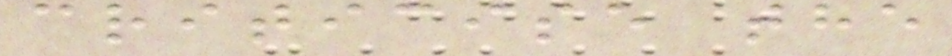criticise the
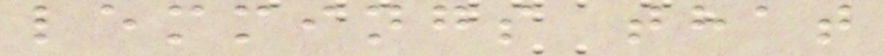lemmings that
